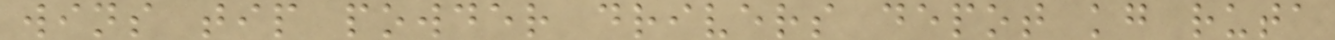wins tip powder drivers depot kg ruta
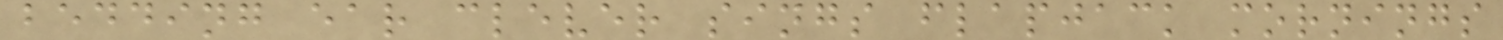bedding ear clever sings flapjack mornings
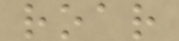roar
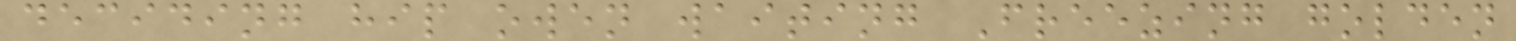deciding hip owen waiting Freezing golden
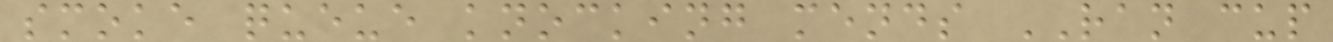smoke queue knocking mends RAN cup
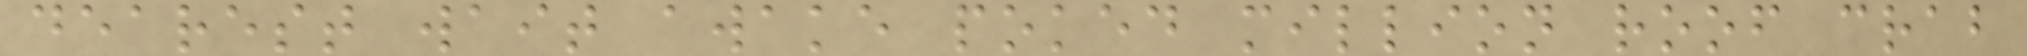dearest wait awake poked million roof crab
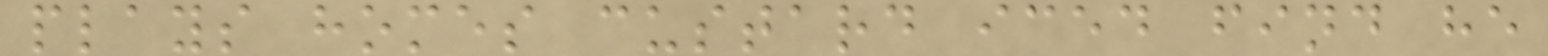plays homes custard iced find he
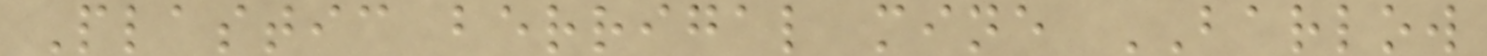Plastic berrigal mine BARLOW
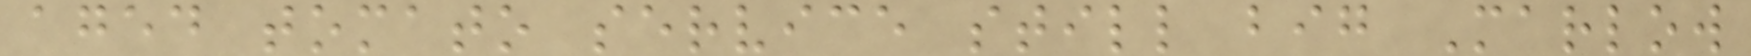aged tomato service still big Marlow
